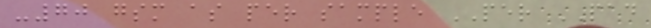-70 gsm as per sample PER PAD
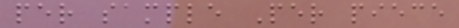per sample Per piece
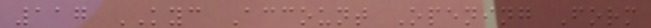117 KYC Account Opening Form
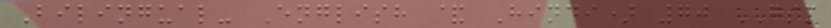Bilingual- English & Hindi) 70 GSM
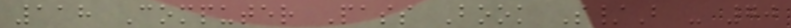118 Computer Pass Book S/B - 70
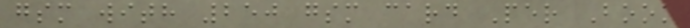gsm with 250 gsm card Per Book
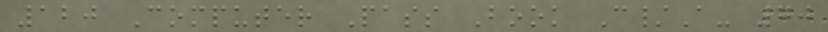120 Computer Pass Book C/A- 70
